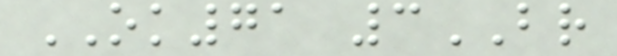OK71 3BR
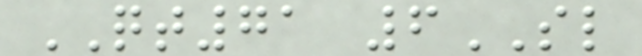QT71 6SL
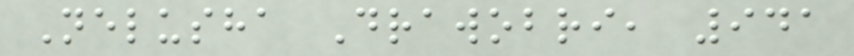Nelusha Drawobri, 941
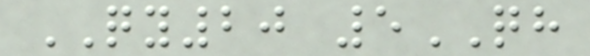QY20 5QH
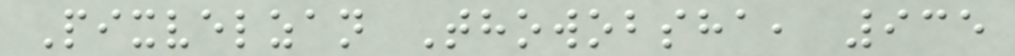Pixvelzan Thowobsha, 935
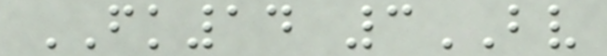FK14 3BV
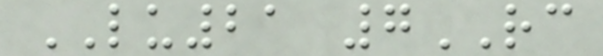LU21 7RC
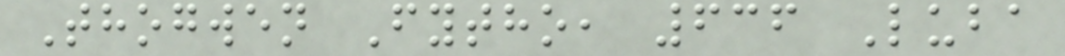Thogwen Fytho, 636 Luba
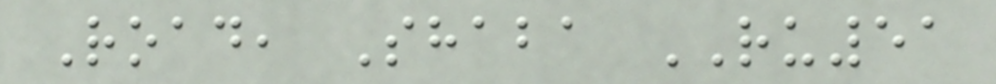Road, Shaba RU51
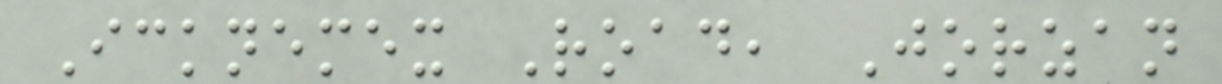Icknemex Road, Jorzan
